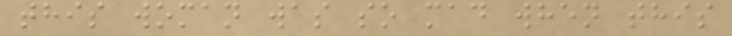this woman was so mad when this
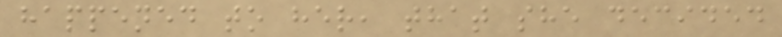happened to her, that she decided
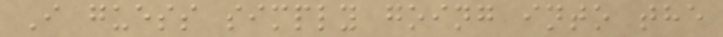I guess simply going into the
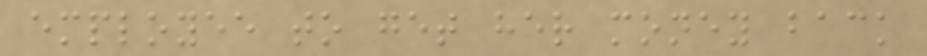employee to get her money back
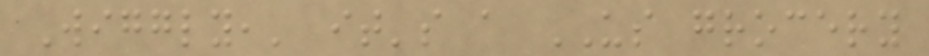Wiggly,' it's a US grocery
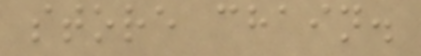store chain.
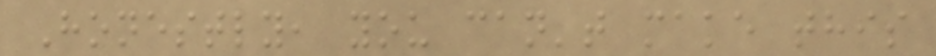Honestly, you can't make this
